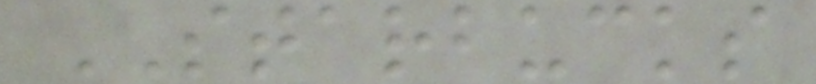STARBUCKS
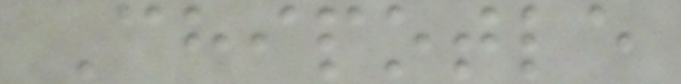Chipotle
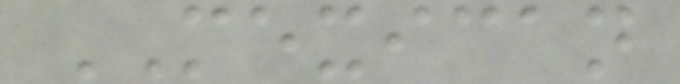MEXICAN
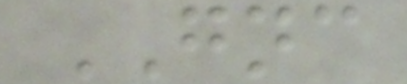GNC
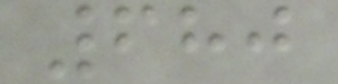680
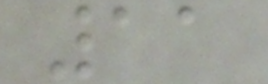11
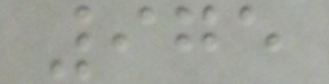975
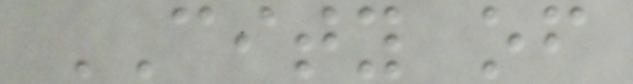CITY of
